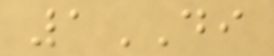1DI
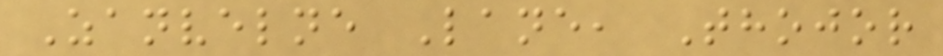Zanvelne Lane, Thojor
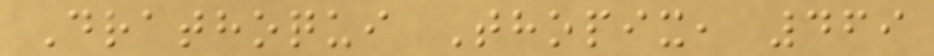Drathoqui Thopix, 469
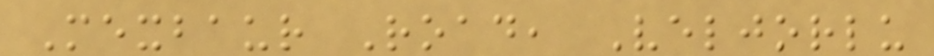Mexbaur Road, Veljorlu
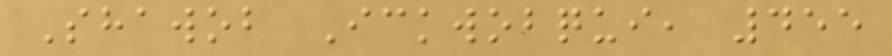Shawob Ickwobqui, 455
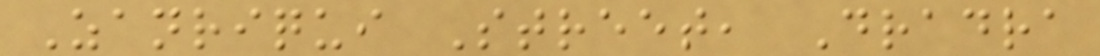Zanriqui Street, Dradra
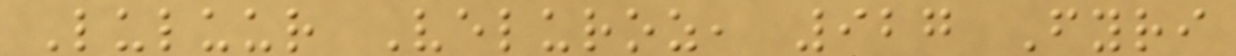Luluur Veluroz, 927 Fyri
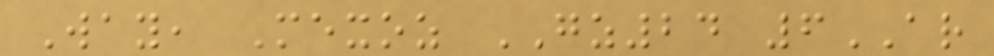Way, Mexoz GZ24 6AR
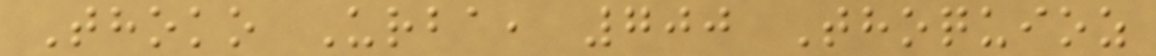Thoko Urba, 700 Thoquioz
